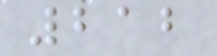212
